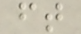ft
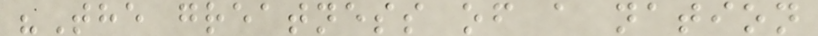"The greatness of a nation
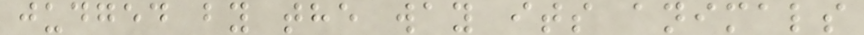judged by the way its animals
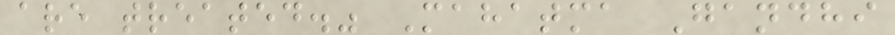are treated." Mahatma Gandhi
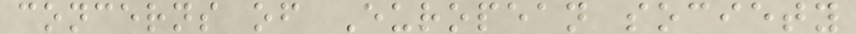concerns of European society
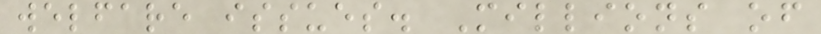welfare issues. Millions of
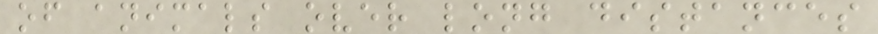of animals over long distances
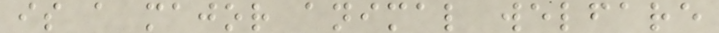is a major animal welfare
